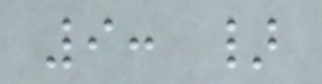9: }
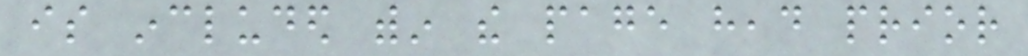is included within the page head prior
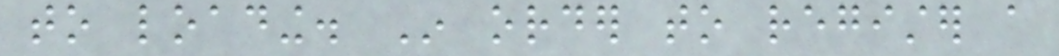to loading. In order to register a
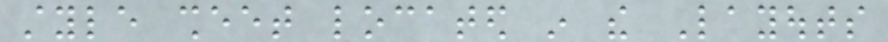style sheet located in the Layouts
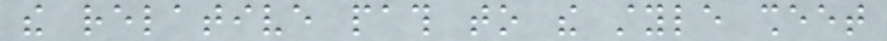the relative path to the style sheet
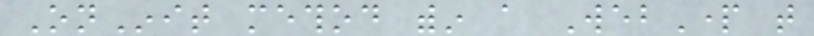OnInit method within a WebPart that
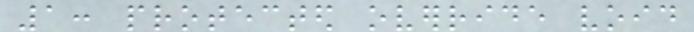1: protected override void
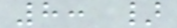8: }
